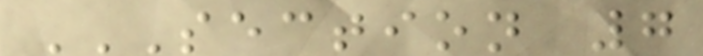SECTION 7
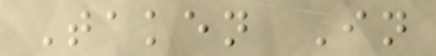Taken In
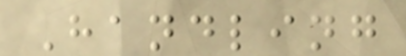Handling
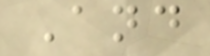And
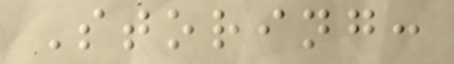Storing:
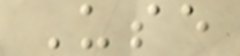Use
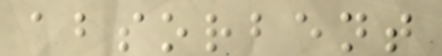absorbent
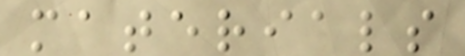materials
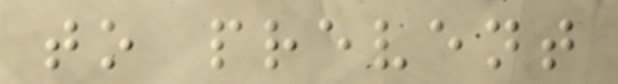to prevent
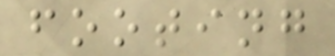footing
